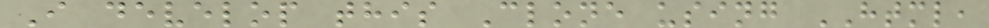I develop this Clone using HTML,
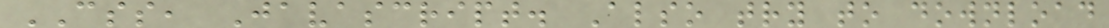CSS, Javascript. Also try to download
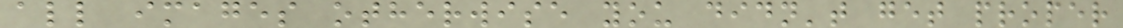all images otherwise you didn't get proper
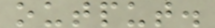output.
